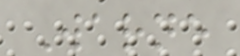Warne
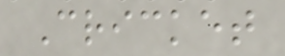Cricket
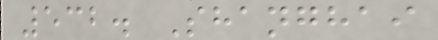532. Shanghai
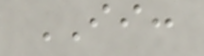II:
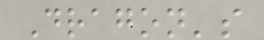Dragon's
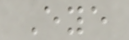Eye
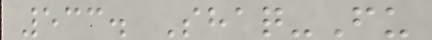533. Shaq-Fu
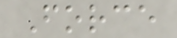Force
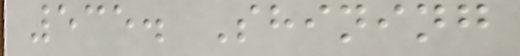535. Shining
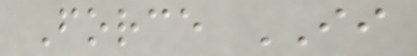Force II
